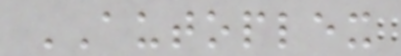AUTOPLEX
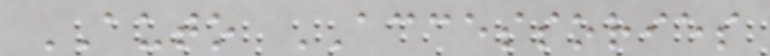AUTO ACCESSORIES
